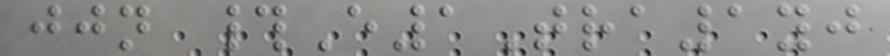jjn #E1Tra1yj
